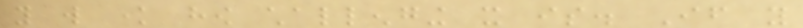you will know how challenging it is. If you
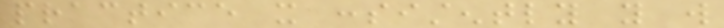practice it consistently you will
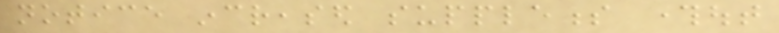notice increased suppleness throughout
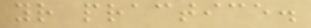your practice.
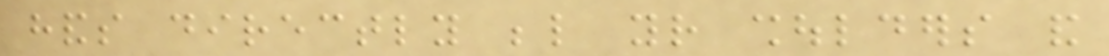hands directly below your shoulders and
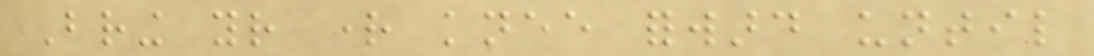Bring your right knee forward until
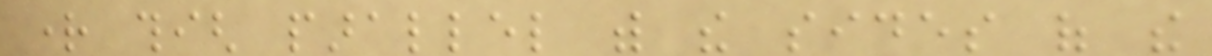right thigh parallel with the sides of the
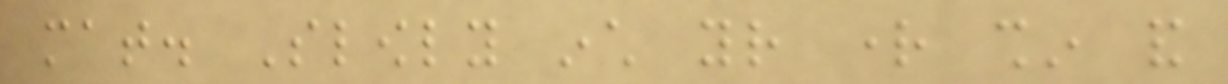mat. Slowly inch your right shin and
